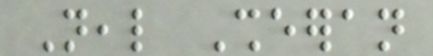Neal Sheeran
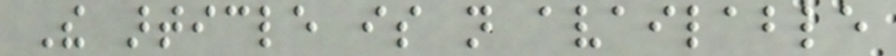The article is not available
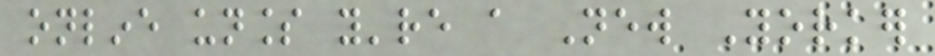online unless you're a New Yorker
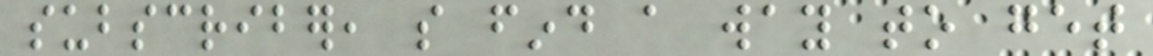subscriber, so find a way to get
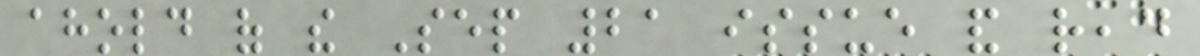ahold of the Sep 21 issue and read
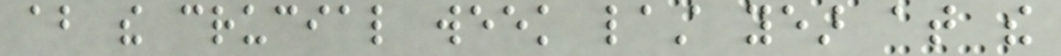about the crucial week last year at the
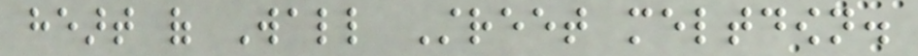heart of Wall Street meltdown.
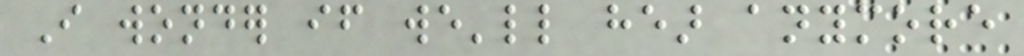I wonder if we'll hear anymore
